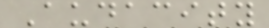Audacity
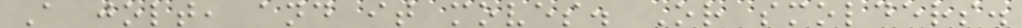A jolt, and it moves. Or smolders.
